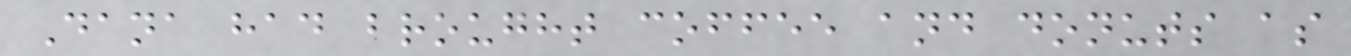Dana had brought coffee and donuts as
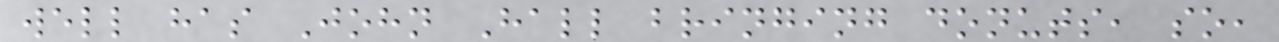well has John Hall bringing donuts, so,
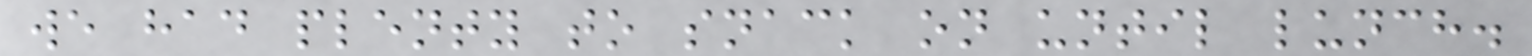we had plenty to snack on until lunch.
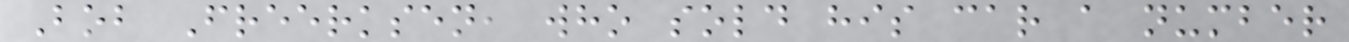Bob Freerksen, who sold his car a number
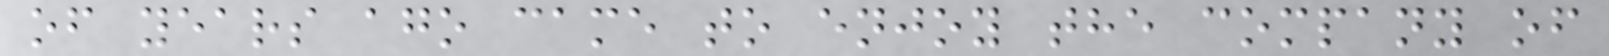of years ago came to enjoy the company of
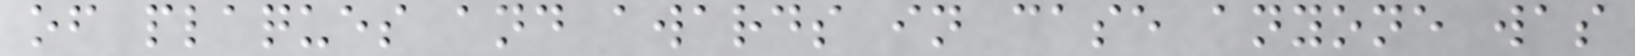of plaques and awards in case anyone was
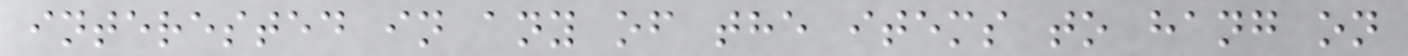interested in any of the items to hang on
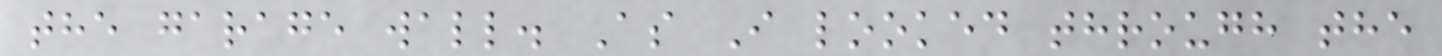the garage wall. As I looked through the
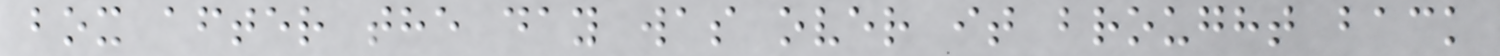box after the day was over it brought back
